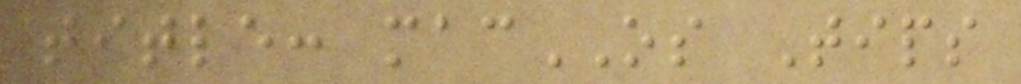title: macOS Tips
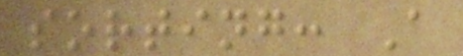sorting: A
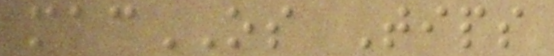macOS Tips
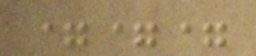===
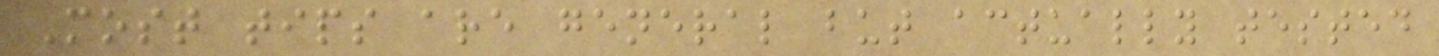Most tips are general but actually tested
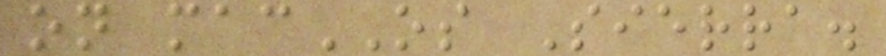on macOS Sierra.
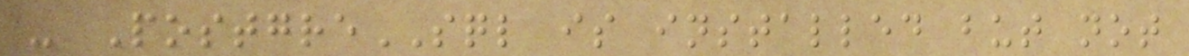- PostgreSQL is installed but not
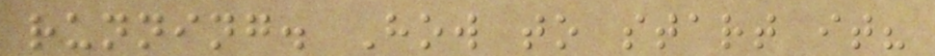running. How to start it?
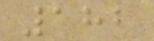182
